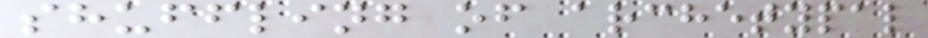shuffling of archetypal
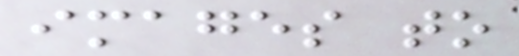images to
